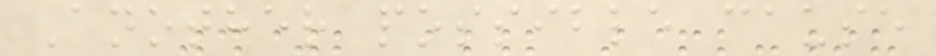Another possible cause
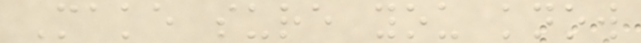Make sure you know
